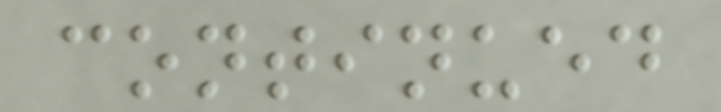continued
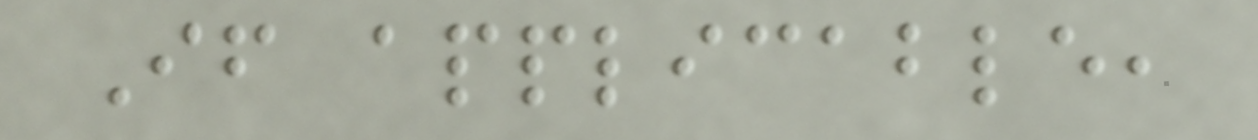If applicable,
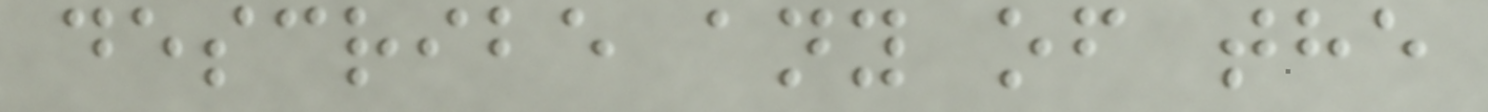describe any of the
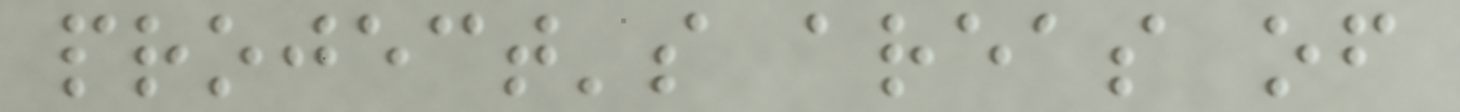project's areas of
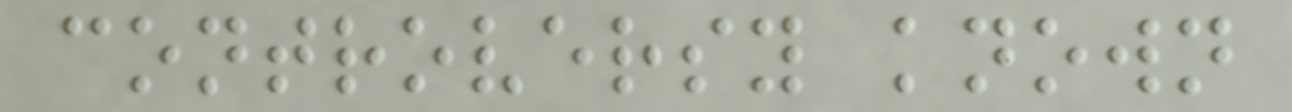controversy known
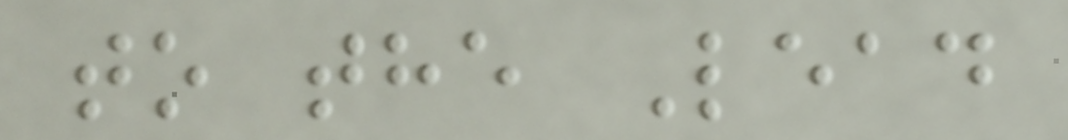to the Lead
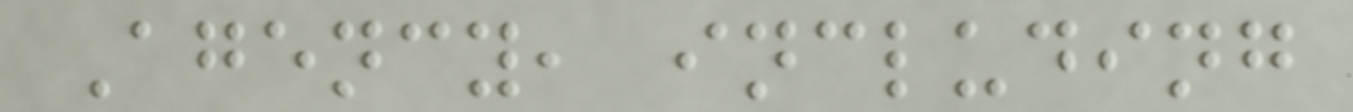Agency, including
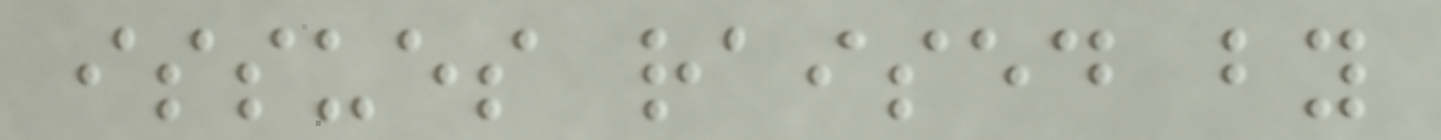issues raised by
